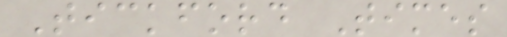Tickford Times
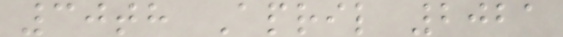30th April 2021
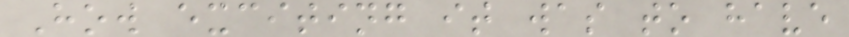How exciting it was to have
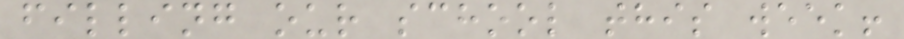filling our school this week!
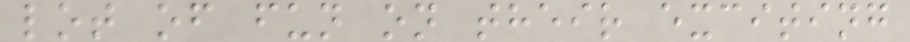lot of fun on their exciting
